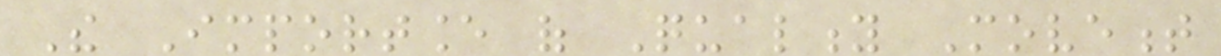The Importance of Quality Movement
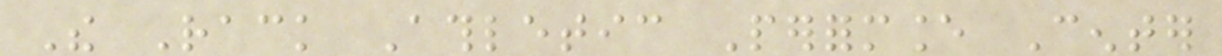The Rack Athletic Performance Center
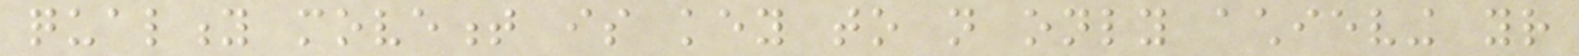quality movement is key to not only achieving your
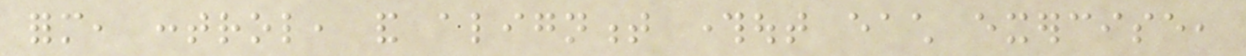form, control, and alignment throughout each exercise,
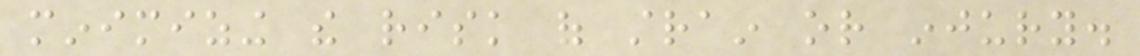minimizing the risk of strain or injury.
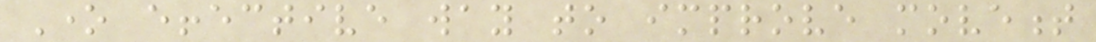One effective way to improve movement
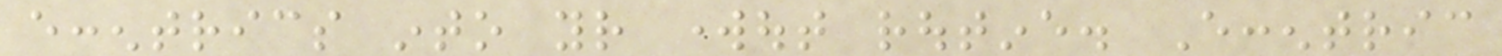eccentrics into your workout routine. Eccentric
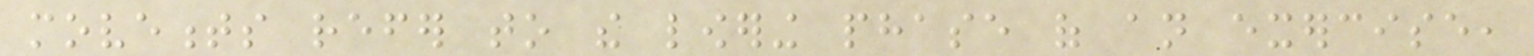movements refer to the lowering phase of an exercise,
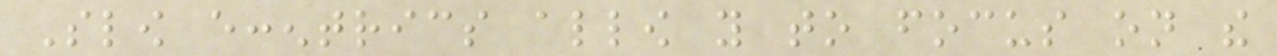Slow eccentrics allow you to focus on the
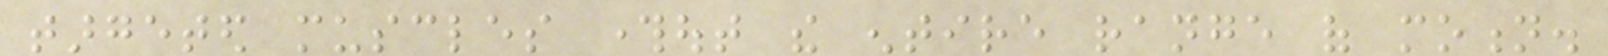targeted muscles throughout the entire range of motion.
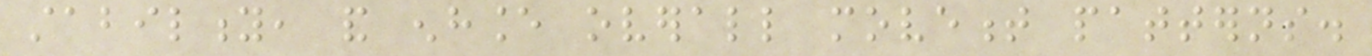stability, and enhance overall movement patterns.
